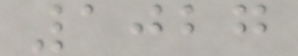1027
